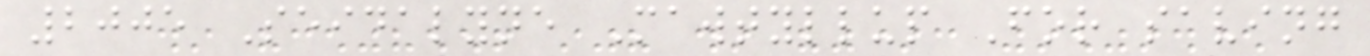2005 Seidalyne Mawtyllup For saving
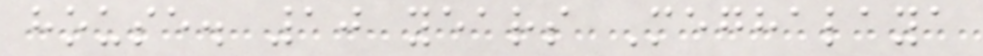house. 10 years Meghalaya
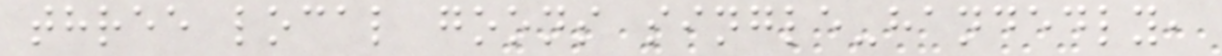three local goons single-handedly,
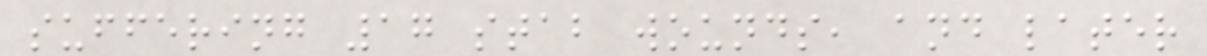suffering 17 stab wounds, and later
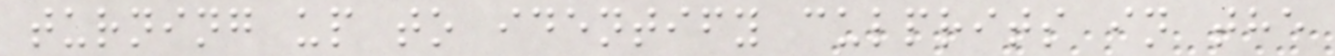turning up to identify culprits in the
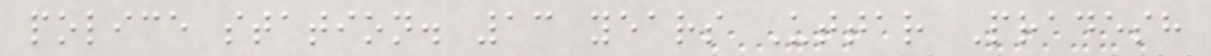police station. 13 years Uttar Pradesh
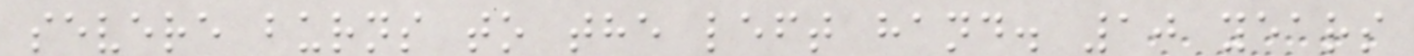severe burns to the left hand. 10 years
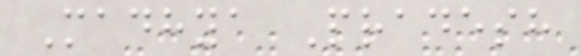Madhya Pradesh
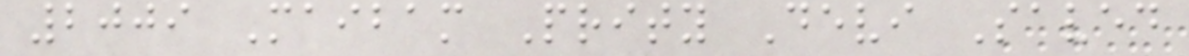2009 Maibam Prity Devi Saved
